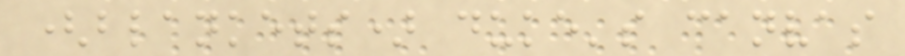(blankets) duke's canvas
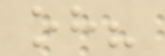oh?
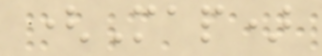(Map)
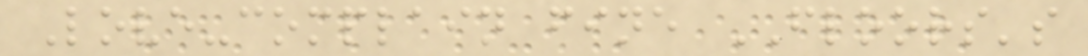Love-complain fine FLOORS's
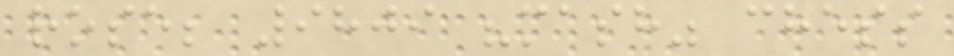rose; 9809 "mash" chess
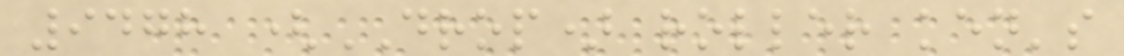9478 (DROP) roller ken's
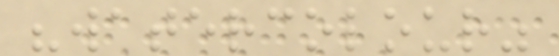"watercolour"
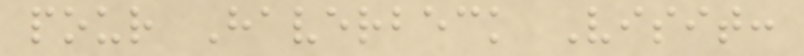pour Haverbeck Visit:
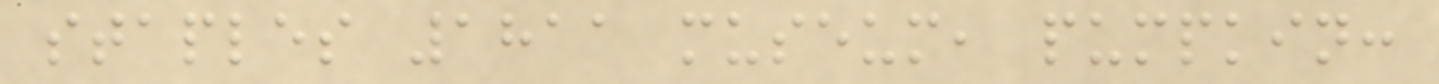staples 1811 museum, pumpkin:
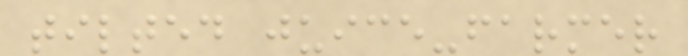tilted juice-farmer
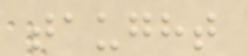taught
